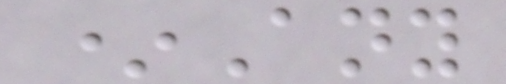*Any
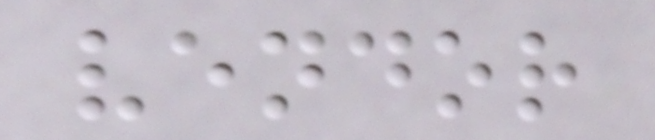vendor
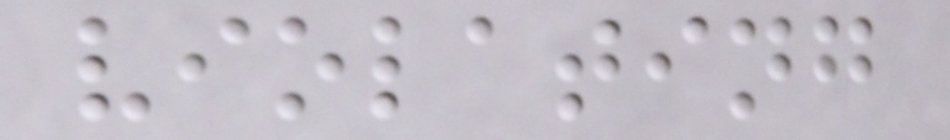violating
